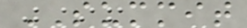SUMMIT
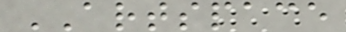ARTSPACE
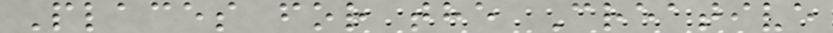Places for the Creative
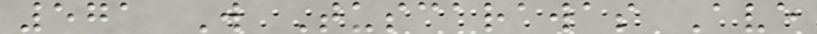571 W Tuscarawas Ave
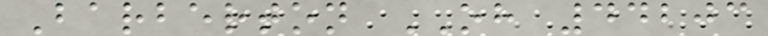Barberton OH 44203
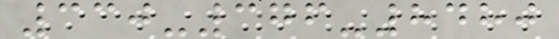330-376-8480
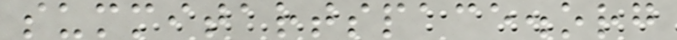summitartspace.org
